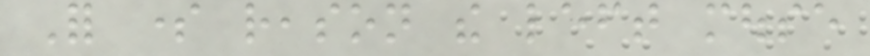For some reason the left mouse
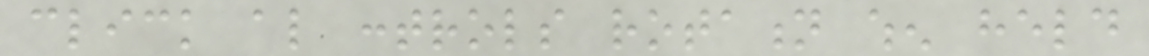click also controls rotation when held
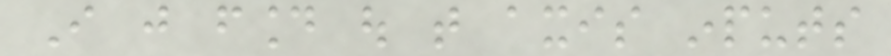I just found out that axis inputs
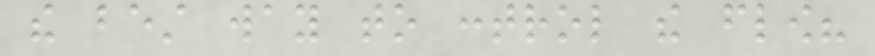the best way to control the flow?
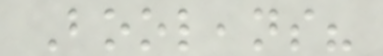Booleans?
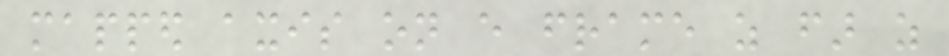mapped axis on every frame as far as
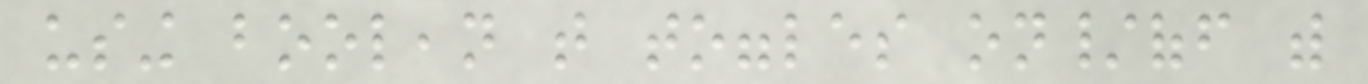using boolean that toggles on/off with
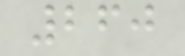260
